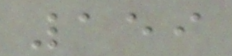159
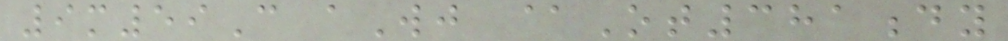9m59C aWj @Ot381dy
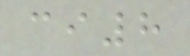ci8
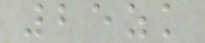25zk
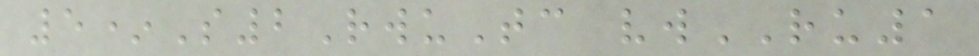5*S2RwuTc vwRU1
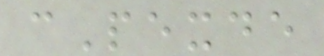cPexde
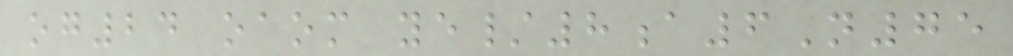og24 oaom ye/8a6N75
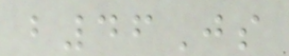b46Js
